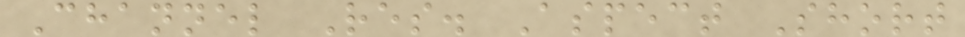Channel Res. Aspect Short
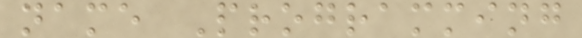name Programming
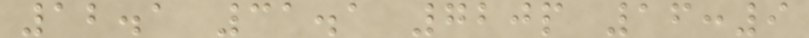12.1 31.1 720p 16:9
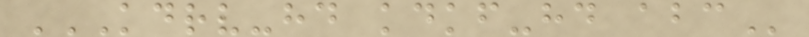KDRV-HD KDKF-HD ABC
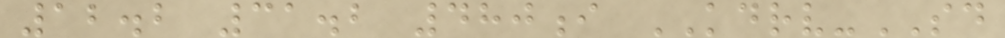12.2 31.2 480i KDRV-SD
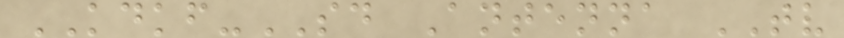KDKF-SD Antenna TV
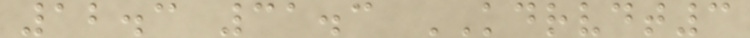12.3 31.3 KDRVDT3
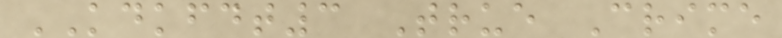KDKFDT3 True Crime
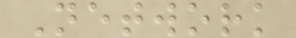Network
